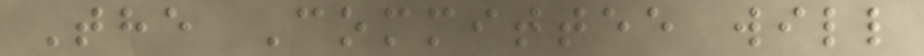The Committee will
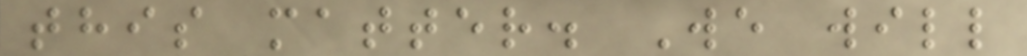this matter. We will
